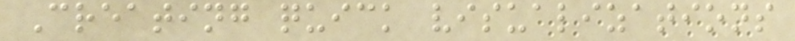Creating quick visualizations
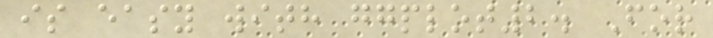is easy with ggplot2. For
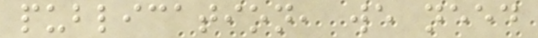publication, we need
